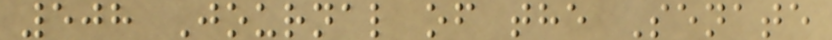508 Journal of the Senate
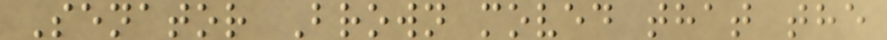Senator Brown moved that the
